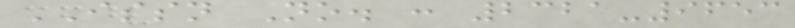ISSN No. : 2321-9653
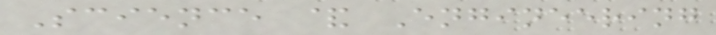Science & Engineering
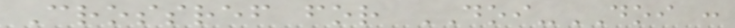Crossref for DOI-DOI :
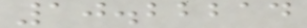10.22214
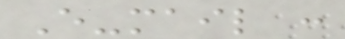E-mail :
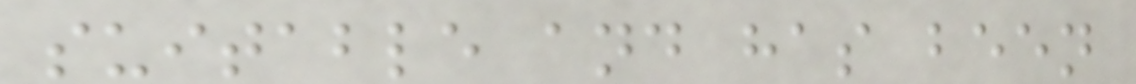suitable and has been
